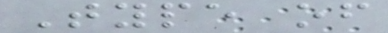Type of
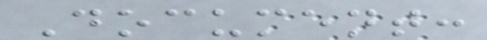Document:
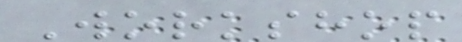Workshop
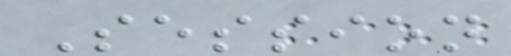Session
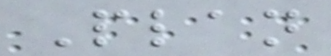Plan
